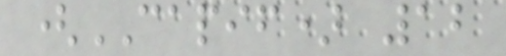(CAPIF) 12
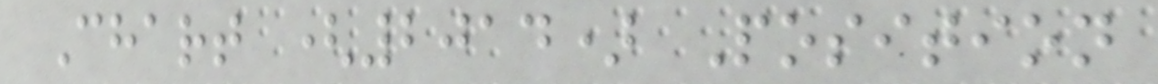Chart (2014) Position
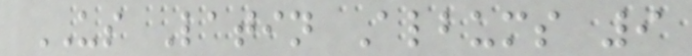US Latin Albums 9
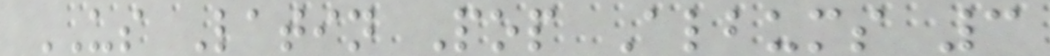US Latin Pop Albums 3
